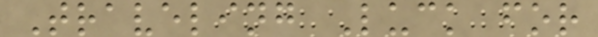Traveling Luck for
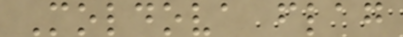Moldova flag
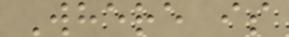Where is
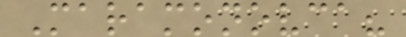Maramonovca?
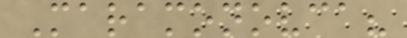Maramonovca?
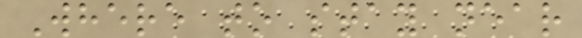Where to stay near
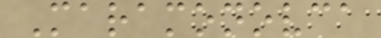Maramonovca
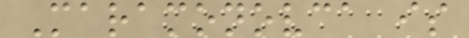Maramonovca is
